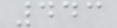443
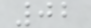02
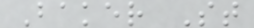Baker St
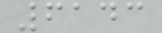6143
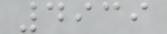4939
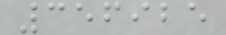356925
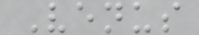Venus
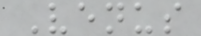Venus
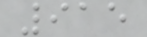915
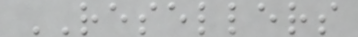RESELLERS
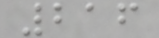216
